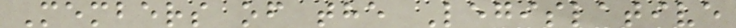Members of the Legislative
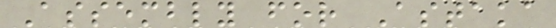Assembly for Astaka
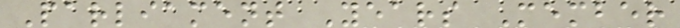Parliament Years Member
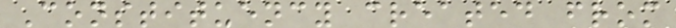Constituency created from
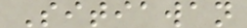Sitiawan
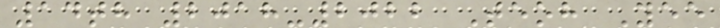14th 2018-2022 Teoh Yee
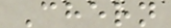Chern
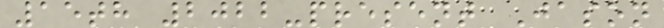15th 2022-present Jason
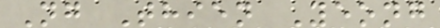Ng Thien Yeong
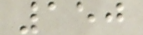150
